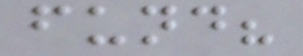fund?
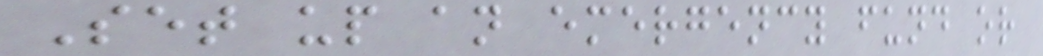Set up an emergency fund or
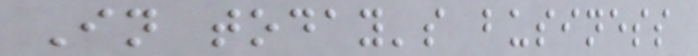In today's business
